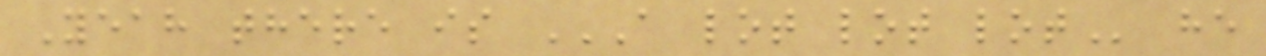Yeah there is A LOT LOT LOT he
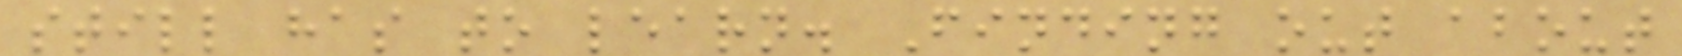still has to learn. Finding out about
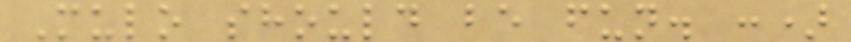Mulo should be fun. :)
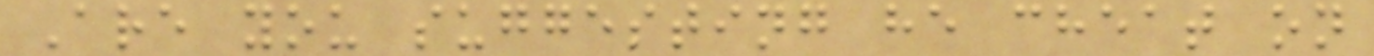Are you suggesting he cheat on
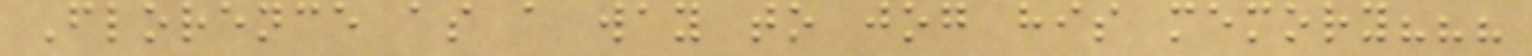Florence as a way to jog his memory???
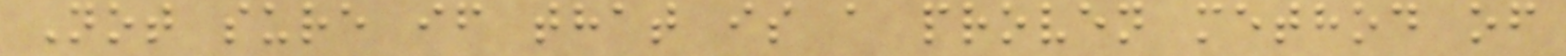Not sure if that is a proven method of
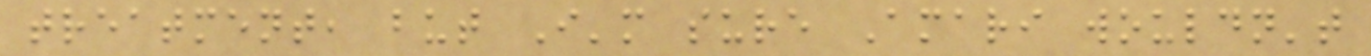treatment, but I'm sure Amari wouldn't
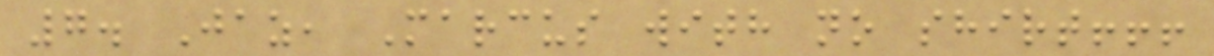7. Jaz, Marcus with no shirt!!!
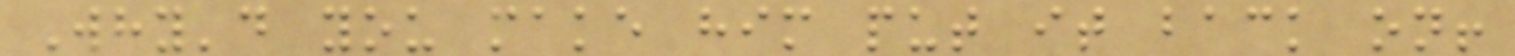Why'd you make him put it back on!
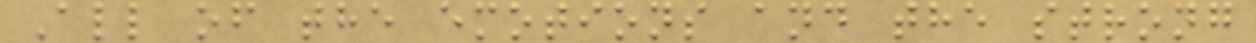All of the emotions and the strong
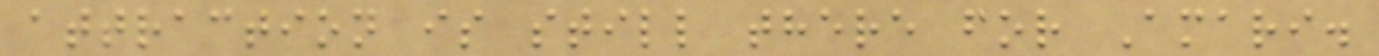attraction is still there for Amari.
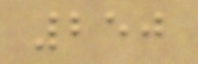250
